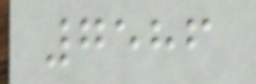7586
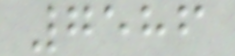7586
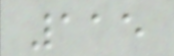115
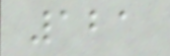121
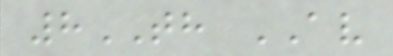8TH AV
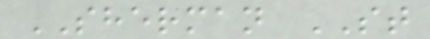SHERMAN ST
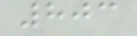803
